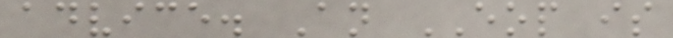advice. An EOP is
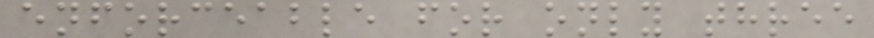enforceable for only three
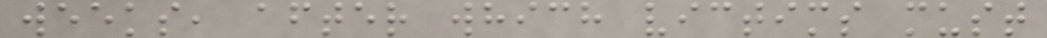weeks, after which victims must
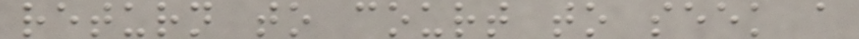return to court to seek a
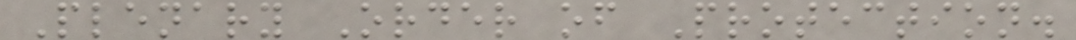Plenary Order of Protection.
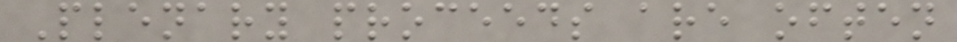Plenary proceeds are often
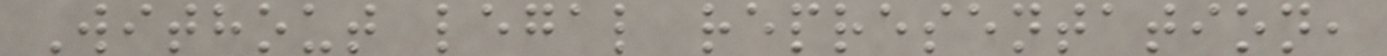Without legal representation,
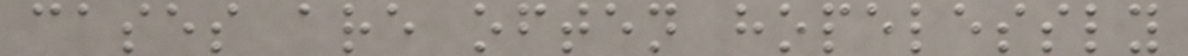cases are often hopelessly
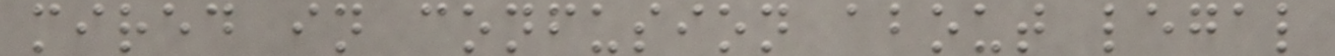mired in confusion about legal
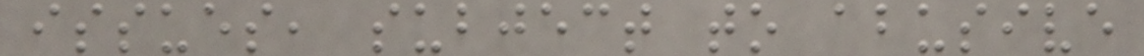issues, subject to abusive
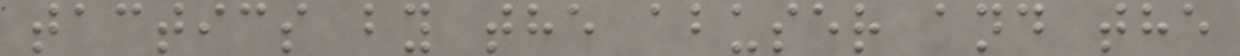tactics by the abuser and the
